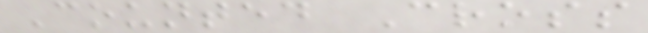Counted Cross
